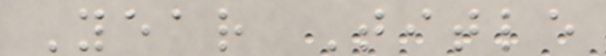Year Title
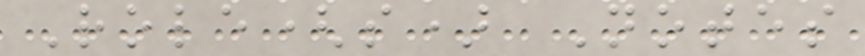Role(s) Notes
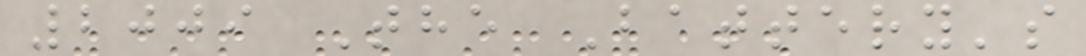2009 The Battery's
